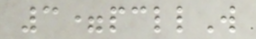3=pcllW
